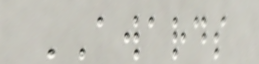AWARDS
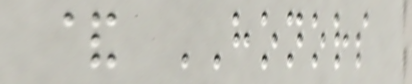& HONORS
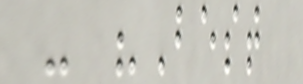- "Best
